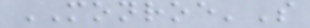MONROE'S
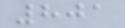801
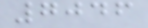7046
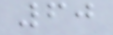60
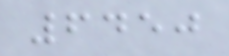6450
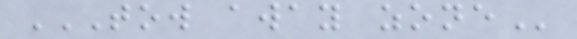TOW AWAY ZONE
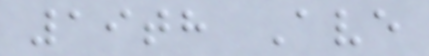19th Ave
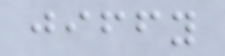jiffy
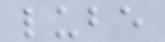lube
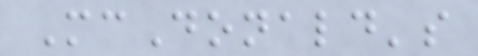McDonald's
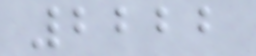2222
